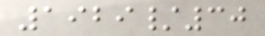1929/30
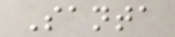Santa
